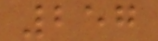257
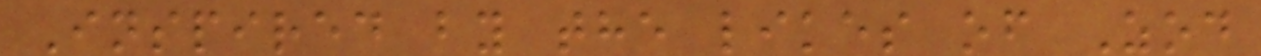Inspired by the likes of Zod
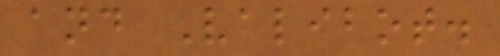and Valibot.
